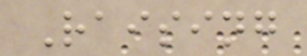Raising
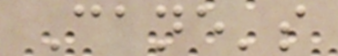Cane's
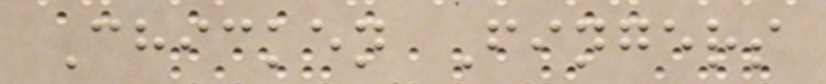Chicken Fingers
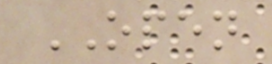OPEN
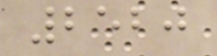2520
